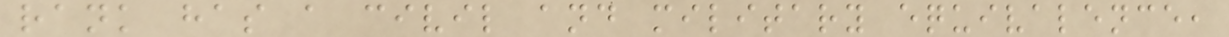rank has a civil and military equivalence,
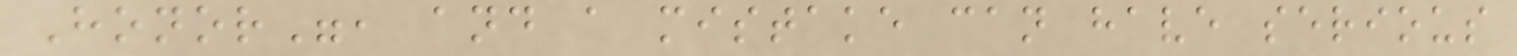Honor", and a mistake can have serious
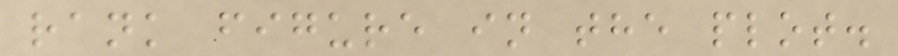rank figure in the plot.
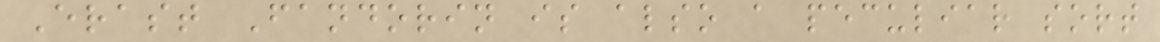Erast Fandorin is also a peculiar sort
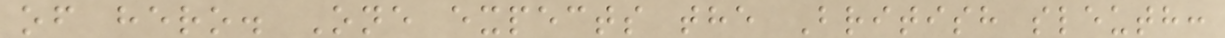of hero. One expects the British sleuth:
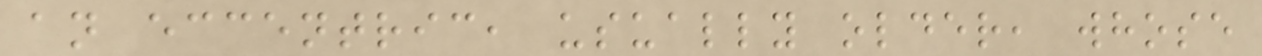an eccentric, usually older, whose
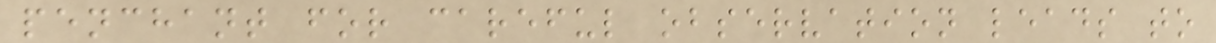penchant for careful observation leads to
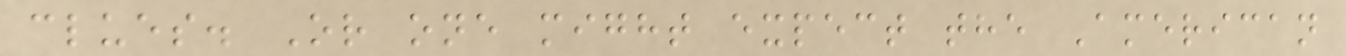clues. Or one might expect the American
